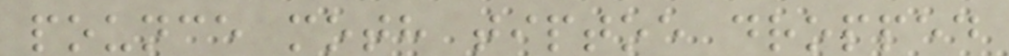pounce moth tiptoe dropped
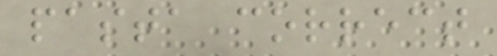pasta correct
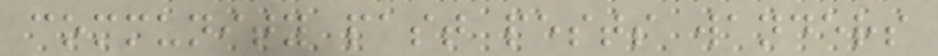community past pests wanders
